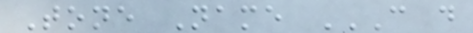Tone Name C D
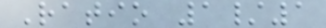Ratio 1/1
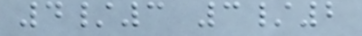4/3 3/2
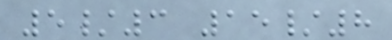5/3 15/8
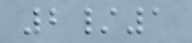2/1
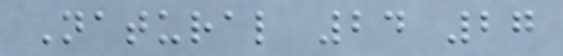Natural 24 27
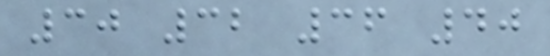30 32 36 40
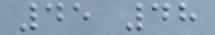45 48
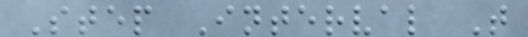Step Interval T
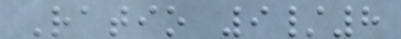Ratio 9/8
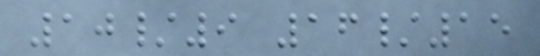10/9 16/15
